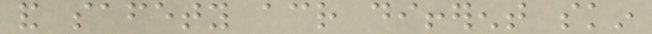and safety across different skin
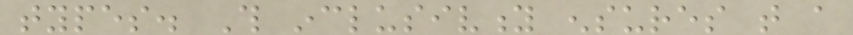types. This inclusivity ensures that a
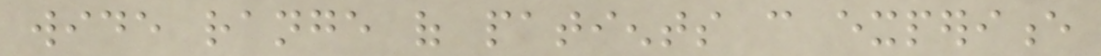wide range of patients can experience
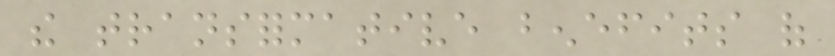the transformative benefits of
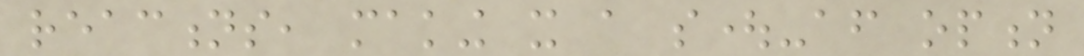reactions, making it a sought-after option
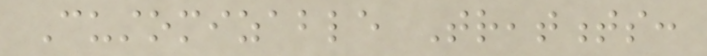Customizable Treatments:
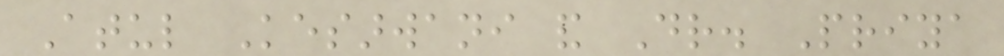Atul Kesarwani and Dr. Priya
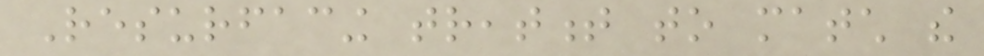Resurfacing treatment to match the
